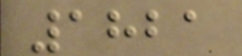1821
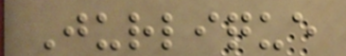Jurlique
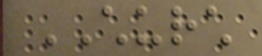CHURCH
